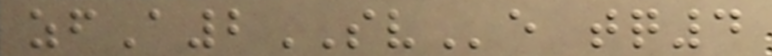zfA2SVe tq4
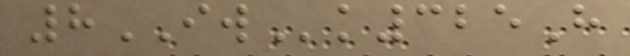8IWk325H
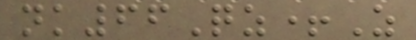nk66Qz+Z
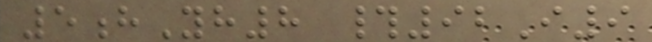5hYh8 #92I9
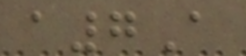a7A
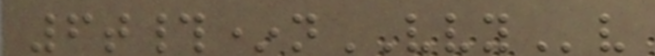6t#*nVVYv
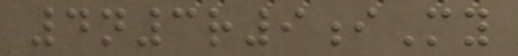4n3r9iMy
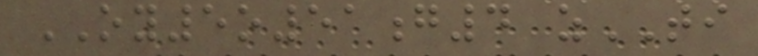OY5o51g4 zTI
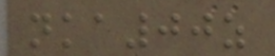nka00z
